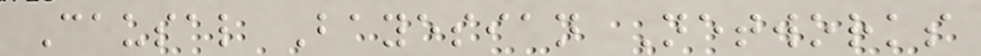Causal Bayesian Networks
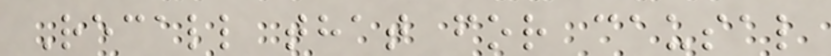Recall that for causal
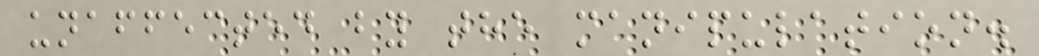unaffected by the manipulation.
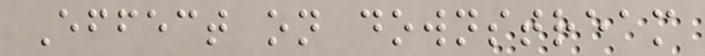Effect on downstream
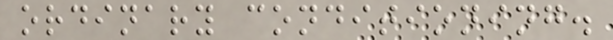ordinary conditioning.
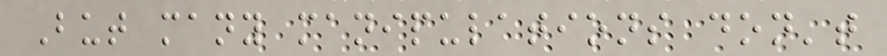But many manipulations don't
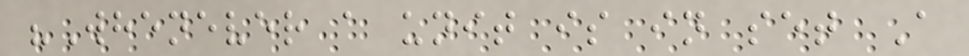"Whenever a unit is in set A
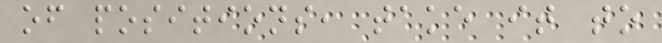of positions, take it to
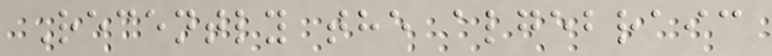Recently the algebraic
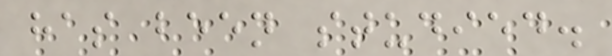has been studied.
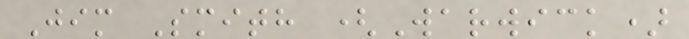Jim Smith (Warwick)
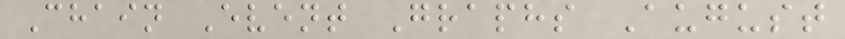Chain Event Graphs August
